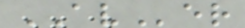AVer
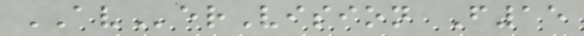AVerVision F15
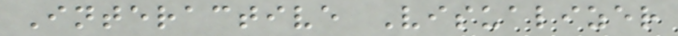Interactive Visualizer
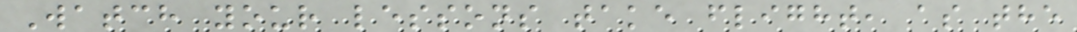Watch your lessons take flight, as the
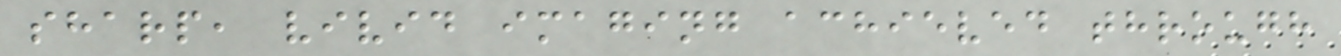sharp, vivid imaging achieved through
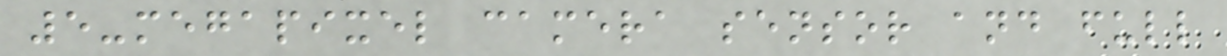5-megapixel camera sensor and full
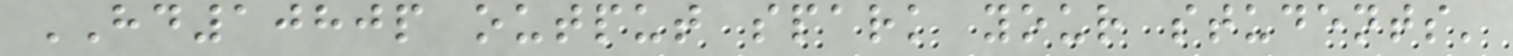HD1080p output spark your students'
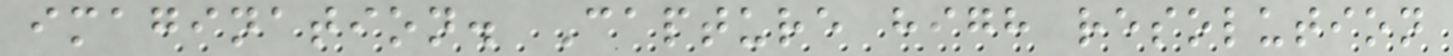imagination. Capture high resolution
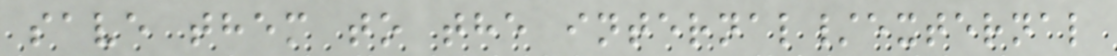save them to the internal/external
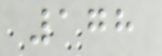178
